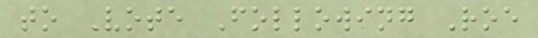to Vote Following Roe
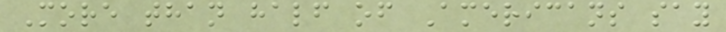More than half of Americans say
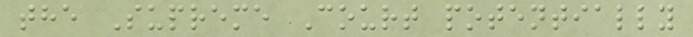the Supreme Court potentially
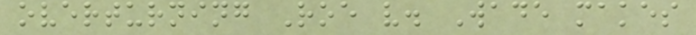overturning Roe v. Wade makes
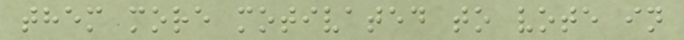them more motivated to vote in
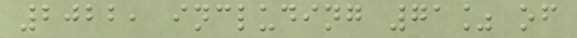2022, including 71% of
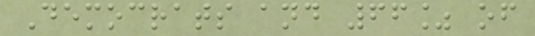Democrats and 66% of
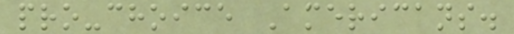pro-choice Americans.
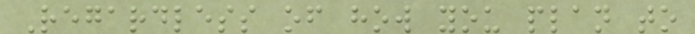Regardless of how you plan to
